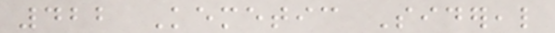422 Kemetic Sidereal
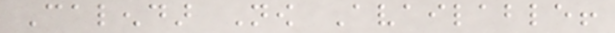Calendar Now Available!
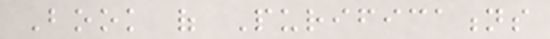Book of Purifications
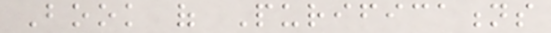Book of Purifications
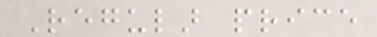Regular price
